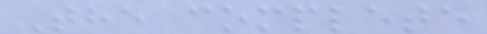The complete
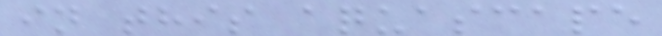in this aquascape
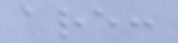are:
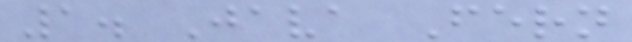1. Java Fern
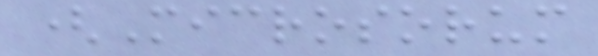(Microsorum
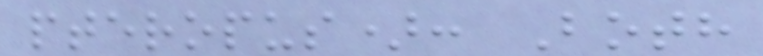pteropus): Both
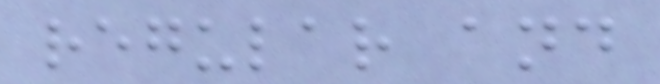regular and
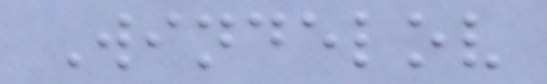Windelov
